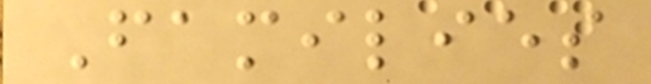Families
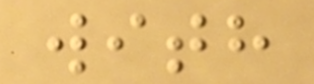with
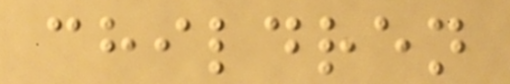children
